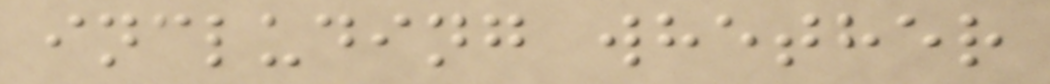including whether
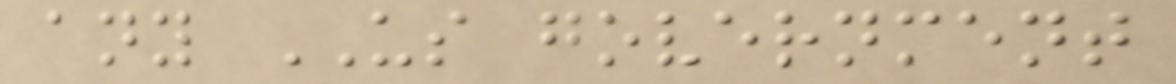any US government
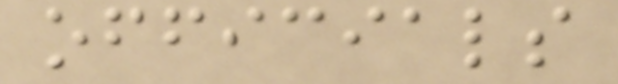officials
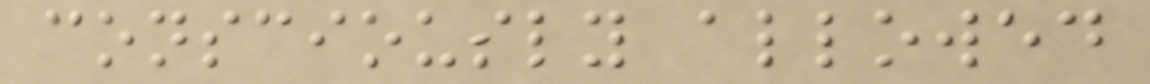consciously allowed
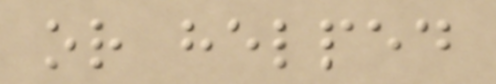or helped
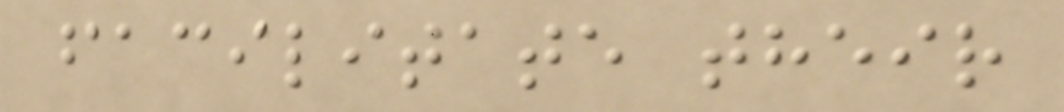facilitate their
